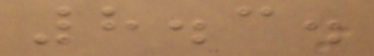8.3.
